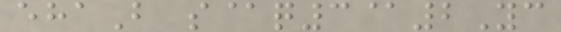ehaB s@q3@2Yc
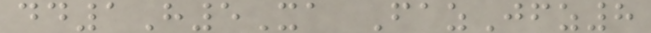dd1H5Xa FazJfz8
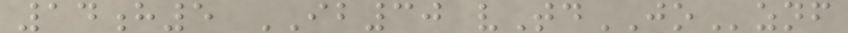14h5 IB30 vTdJOznf
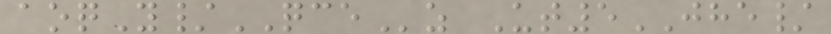aoqY/QCEz Ut5JHE/
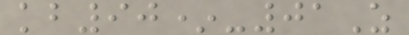kb90*-01Z
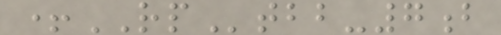+RPtbb-7b
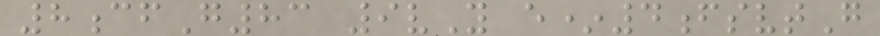8cfG83 9vY e*4fsvtG
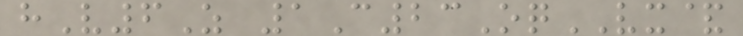hV6Z 1C23OqVX&
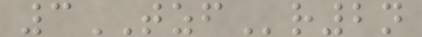3TZFr2n
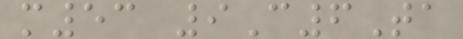m53 9C6Ta
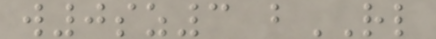w0sz3 bRL
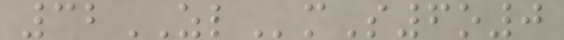32ZLmS6o0
